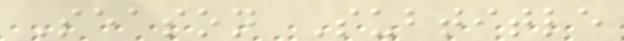Season Subtitle
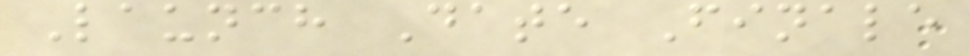Launch Date Finale
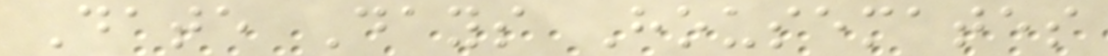Date Days Housemates
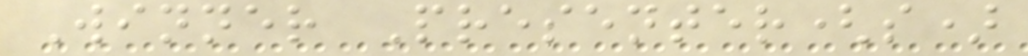Winner Presenter(s)
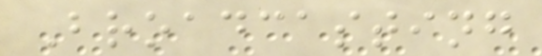Broadcasting
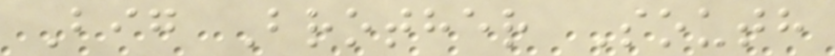Big Brother South
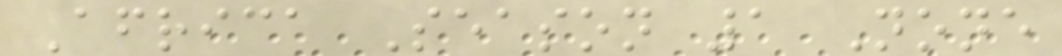Africa Season 1 None
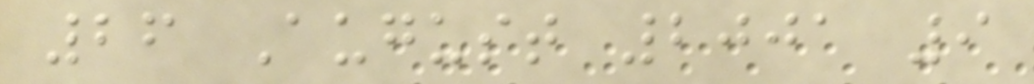26 August 2001 9
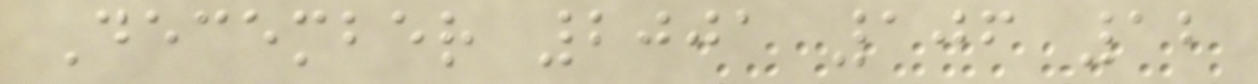December 2001 106 12
